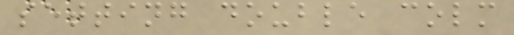setting double colm
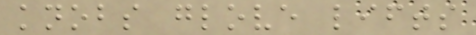knobs glove lifts
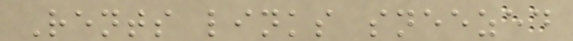Rents links sneezed
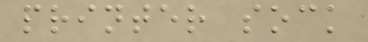printer sock
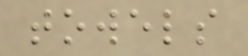towels
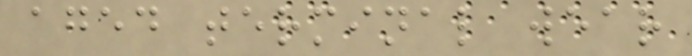aged terminal wear
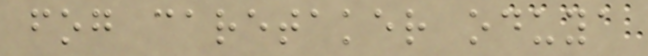fog caretaker oduya
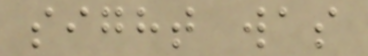sight was
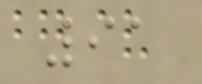91
